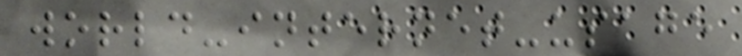world-internet-usage
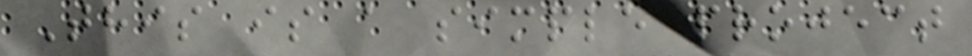This is a simple project
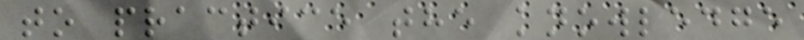to practice the knowledge
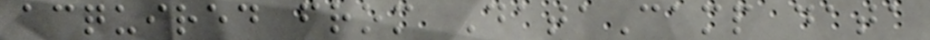acquired from DataCamp data
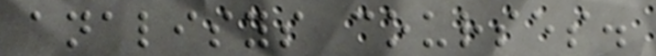analisys courses.
